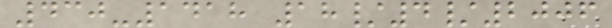430-1418 18/4/2006
